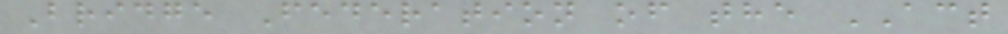Bridge Federation of the ACT
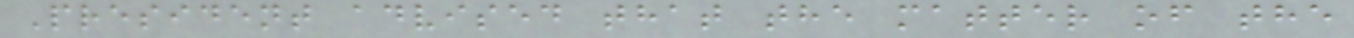President advised that the matter of the
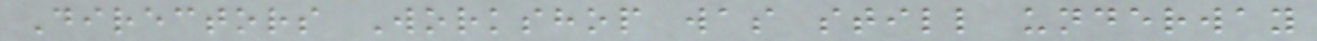Directors Workshop was still underway
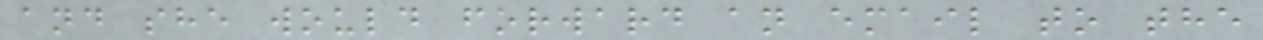and she would forward an email to the
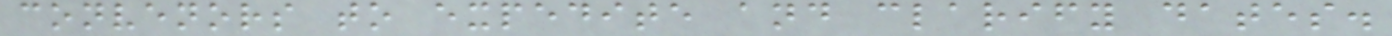convenors to expedite and clarify dates.
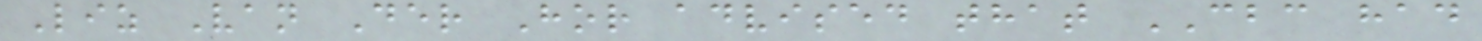Liz Van Der Hor advised that CBC had
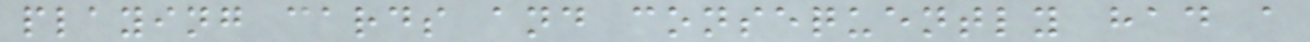playing cards and consequently had a
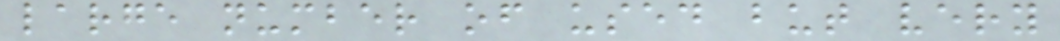large number of used but very
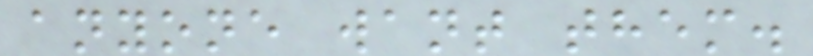anyone want them.
